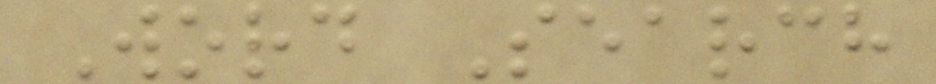Word Search
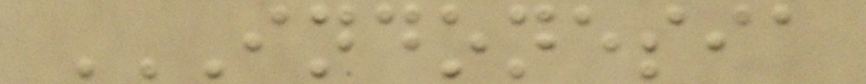INDONESIA
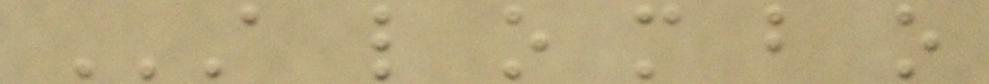A L O M B O
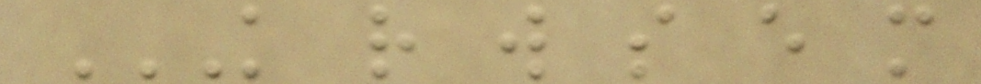K R W S E M
